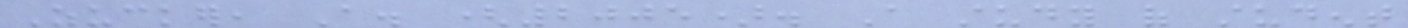Zucker, A. (2005). A study of student
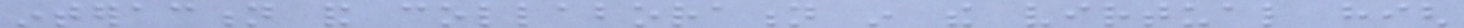interaction and collaboration in the virtual high
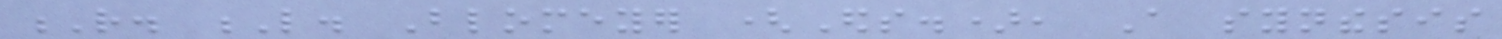R. L. Blomeyer (Eds.), A synthesis
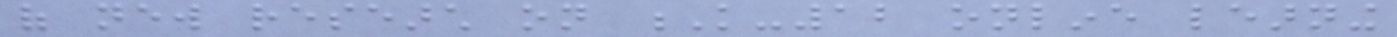of new research on K-12 online learning
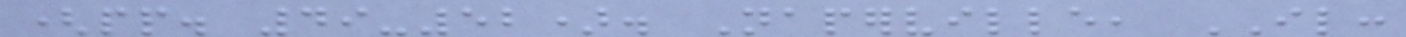(pp. 49-52). Naperville, IL:
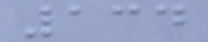134
